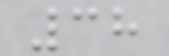38
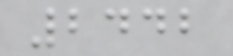2442
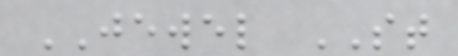JEWEL ST
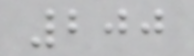200
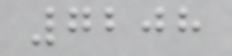7208
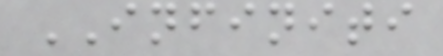INFINITI
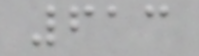613
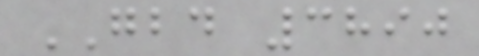GBD 3890
